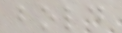bold
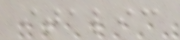italic
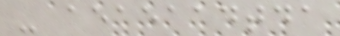- aeaeaadtda
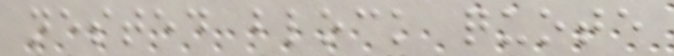nested block quote
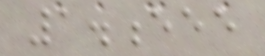1.eee
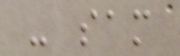- sam
